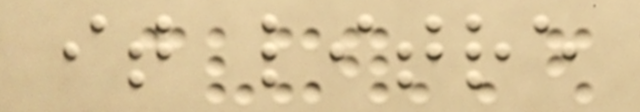it litre
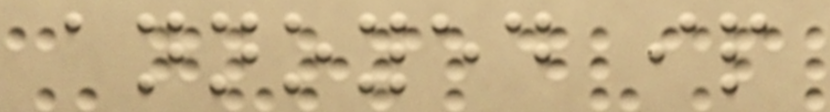annoyed ip
